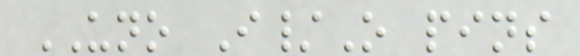UNO I/O pins
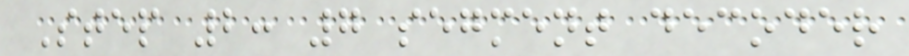Step 2: 7 segment decoder
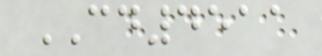CD4511
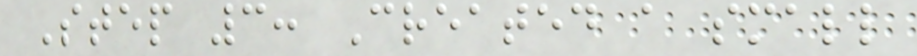Step 3: Created a small
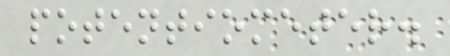potentiometer.
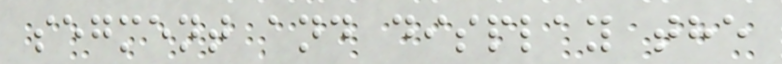segment and display the
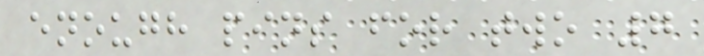enough pins for two 7
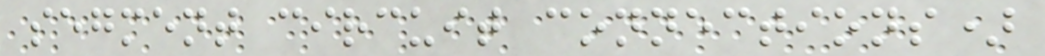segment circuit connections)
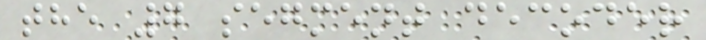the 7 segment decoder
